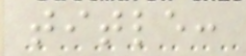title:
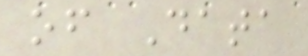of Data
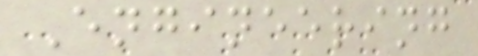Engineering
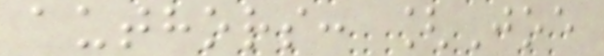authors: [Joe
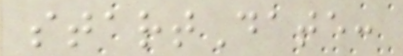startDate:
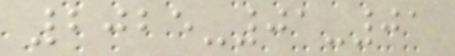2025-01-01
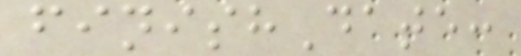finishDate:
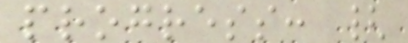progress: {
